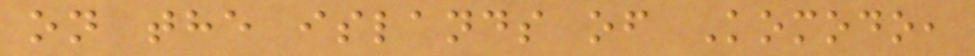on the islands of Komodo,
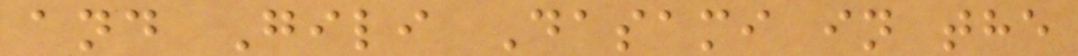and Gili Dasami in the
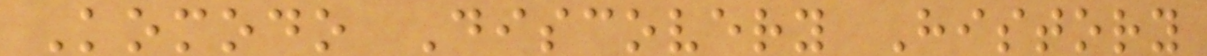Komodo Discovery History
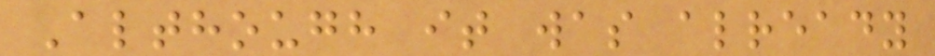Although it was already
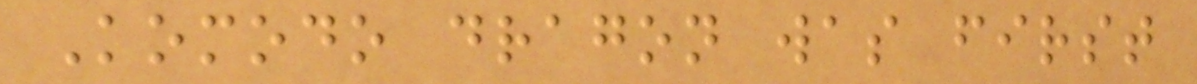Komodo dragon was first
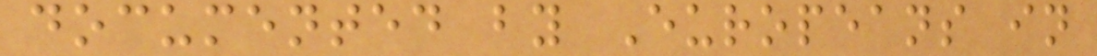documented by Europeans in
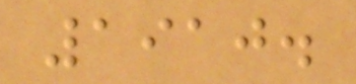1910.
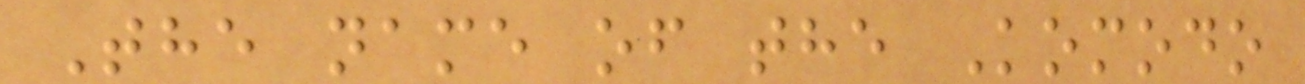The name of the Komodo
